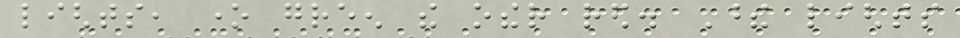lights, one green the other red. These lights
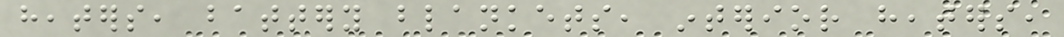heaters, battery blankets, interior heaters,
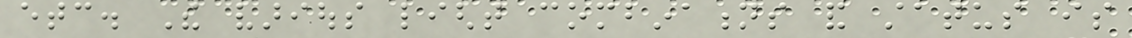etc. The various light combinations and status is
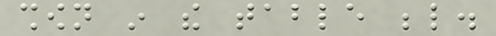shown in the table below.
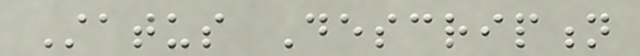Status Description
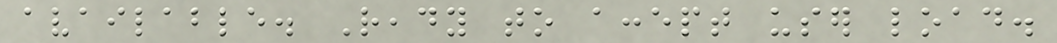available. Ready to accept user load.
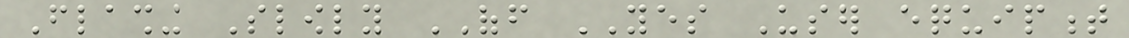Flashing Slowly OFF YES User equipment
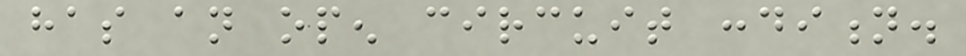has an open circuit condition.
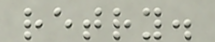retry.
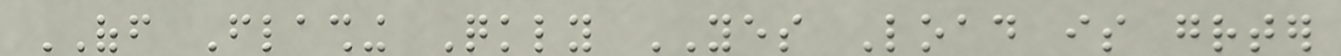OFF Flashing Quickly YES Load is greater
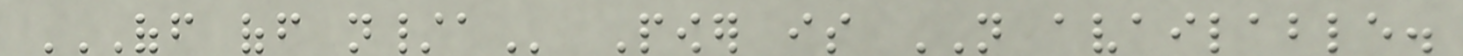OFF OFF N/A Power is NOT available.
